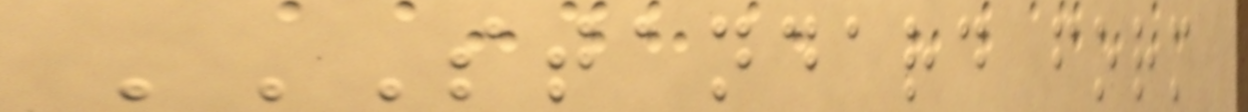STANDARD FORM
